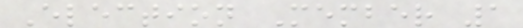Election Member 1
